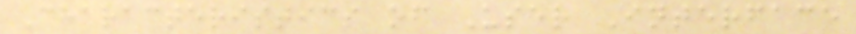Characteristics of User Interface
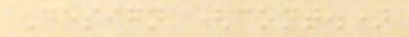Design (cont.)
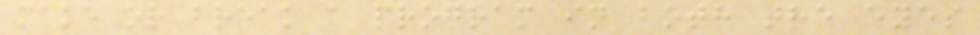make or break a program in both the eyes
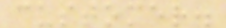customer.
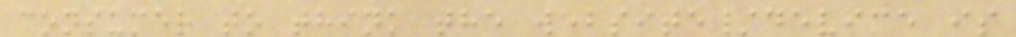consumer to think the website/device is
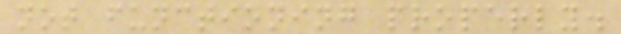not functioning properly.
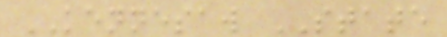KENNESAW STATE
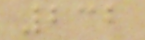232
